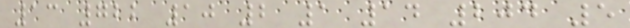13 722 10 2 1 14 204 5
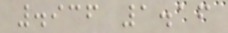.936 1.16
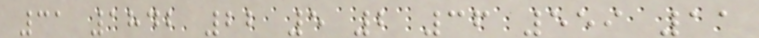31 1842 22 5 2 36 559 11
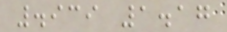.939 1.17
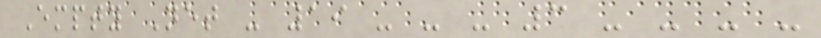Empty Net - 19 - - - 3 - - - -
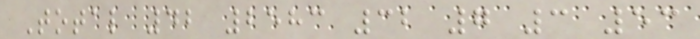Total 42 2583 32 7 3 53
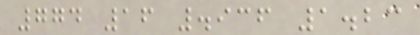774 16 .936 1.23
